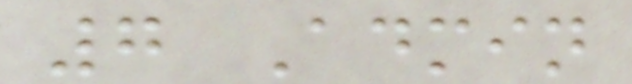7 Admin
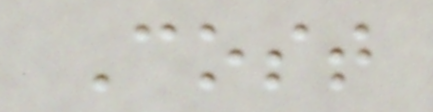Cost
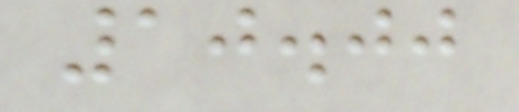10.00
